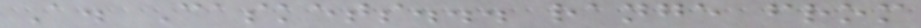A. Caskets... range from
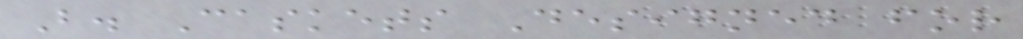B. Caskets Designed for
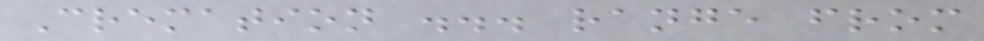Cremation ... range from
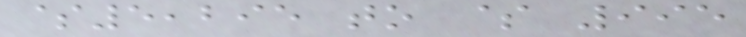$5,295 to $ 995
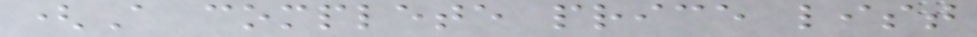(A complete price list
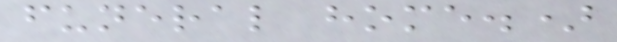funeral home.)
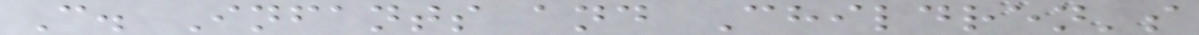C. Infants and Children's
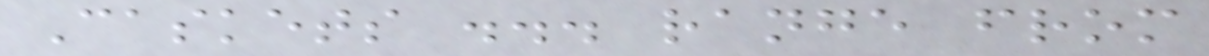Caskets ... range from
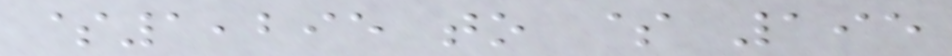$1,295 to $ 195
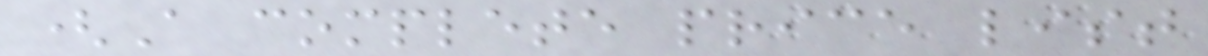(A complete price list
